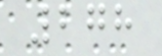278
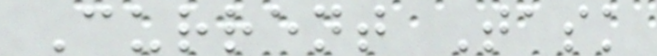Current Task
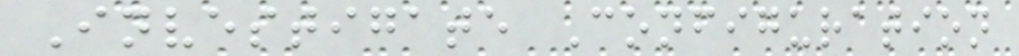Investigate Configuration
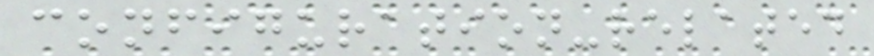configuration-related
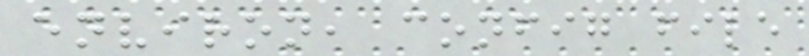environ, config file
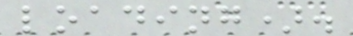loading).
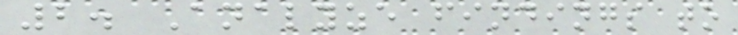2. Analyze findings to
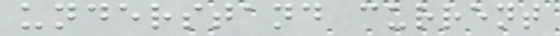understand current
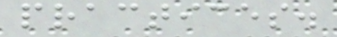practices.
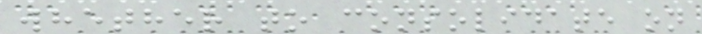whether to consolidate on
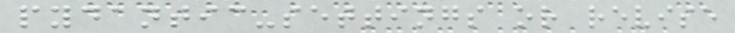pydantic-settings or revise
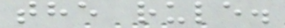the rule.
